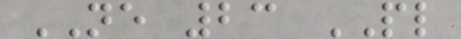NE 23 PL
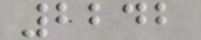2242
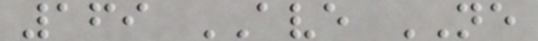169 AVE NE
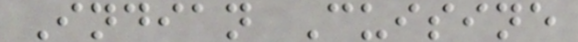Indian Cuisine
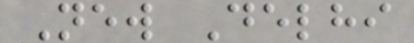New Delhi
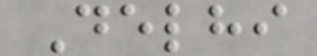Delhi
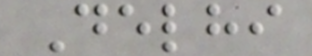Delhi
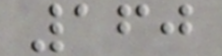160
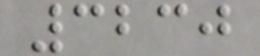3230
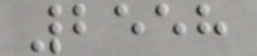2558
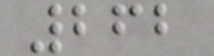262
